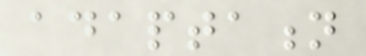adaptation
